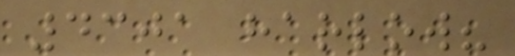4301 harlow?
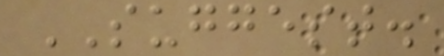SUGGEST.
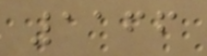1166
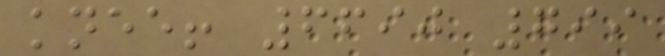knee! 6690 799
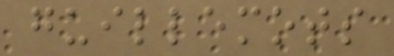guillemots
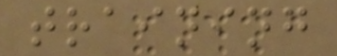training
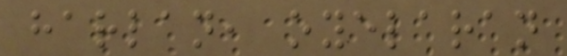harlan, oyelaran
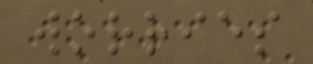worries
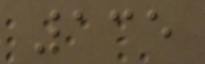135
